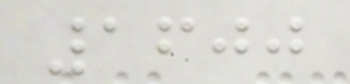1600
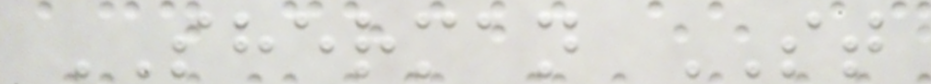SHERMAN ST
